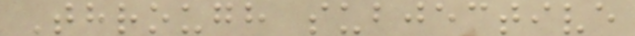Through subjective
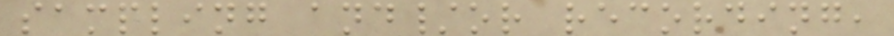sampling and/or recording,
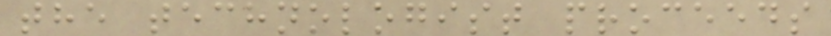the technologist proceeds
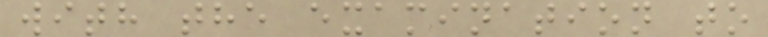with the examination to
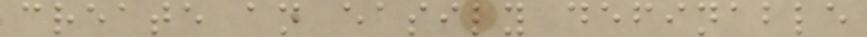create an easily definable
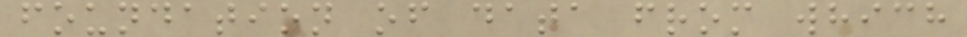foundation of data from which
